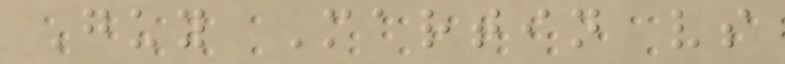Guy Martin vs
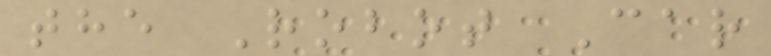the Robot Car
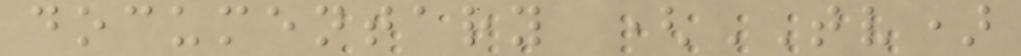documentary (TV)
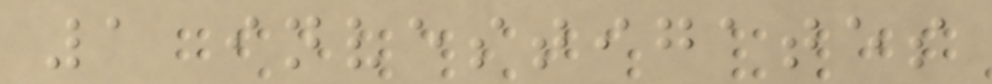1 investigates
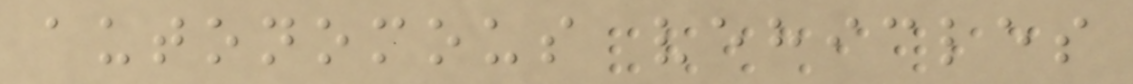autonomous vehicles
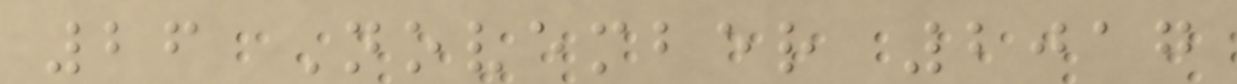26 November 2017
